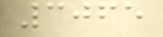3065
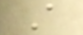A
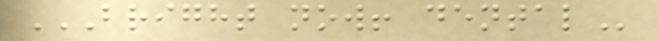BRIGHT NOW! DENTAL
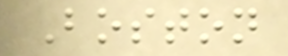Boston
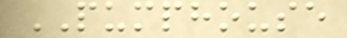PUMPHOUSE
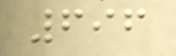696
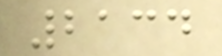2134
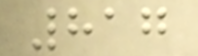817
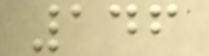146
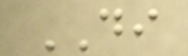DI
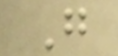G
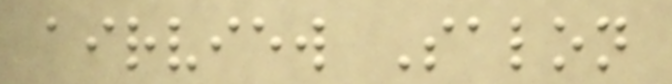airview Salon
